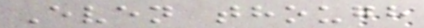Even though
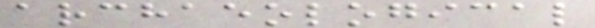archaeological
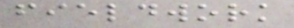fieldwork
